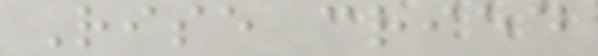Rise cried
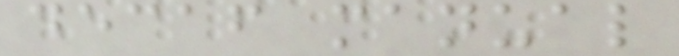decaf manual
